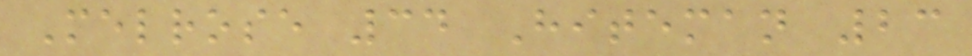Melrose 34 Hiteman 23
